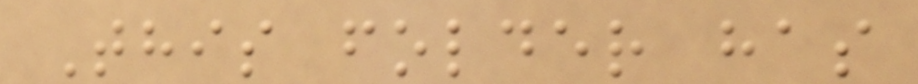This folder has
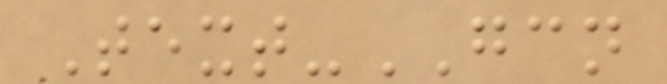Text-GCN
